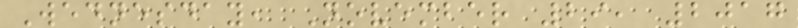Wednesday, November 29, 2017
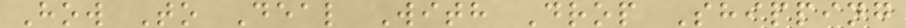How To Deal With Drop Shipping
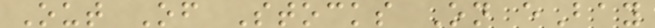Out Of Stocks On eBay
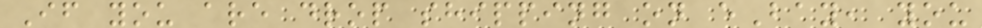If you are drop shipping on eBay, you
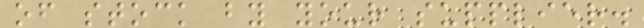of stock by your supplier.
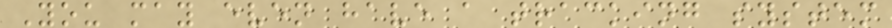You may even have a tracking system
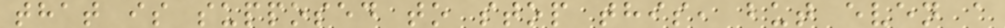that is supposed to stop this, but even a
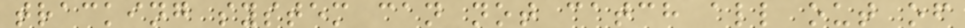tracking system can not catch all out of
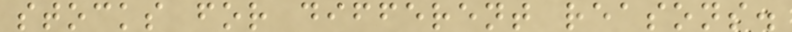stocks for different reasons.
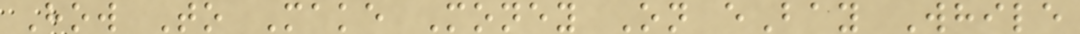How To Make Money On eBay While
